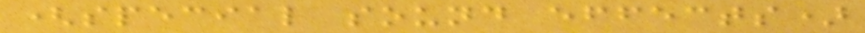(special sound effects)
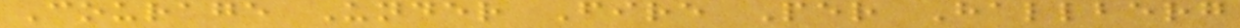Courage Under Fire Per Hallberg
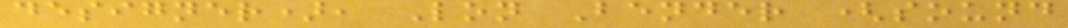designer), Lon Bender (sound
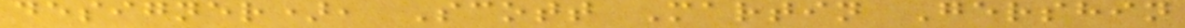designer), Scott Martin Gershin
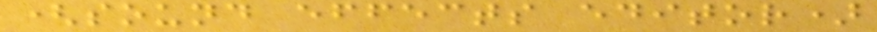(sound effects editor)
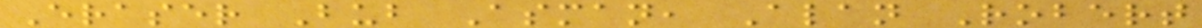Eraser Bub Asman, Alan Robert
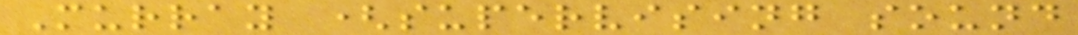Murray (supervising sound
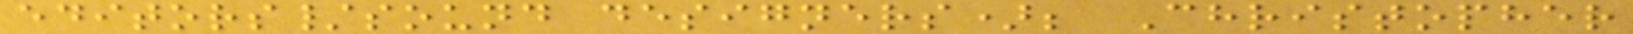editors/sound designers); Christopher
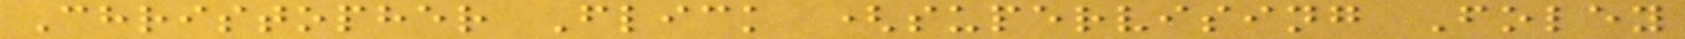Christopher Flick (supervising Foley
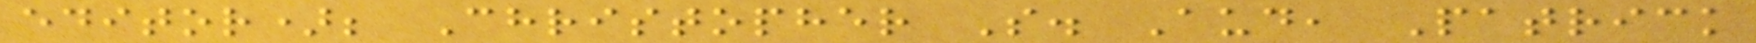editor); Christopher S. Aud, Patrick
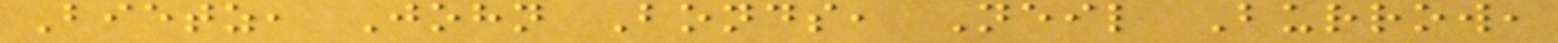Bietz, John Bonds, Neil Burrow,
